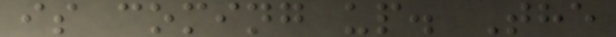is coming up. The
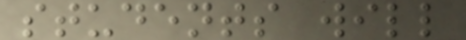students will
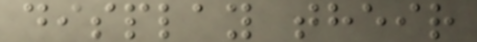display their
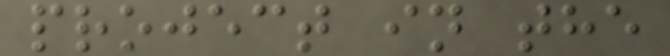project in the
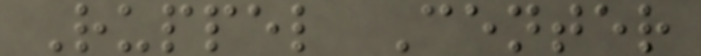Ruppel Center
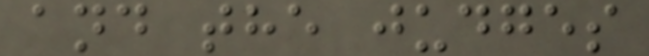and the judges
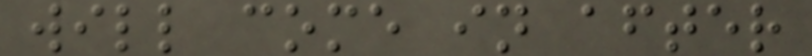will come in after
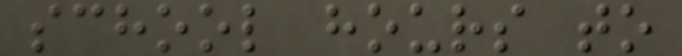school hours to
